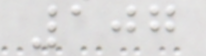107
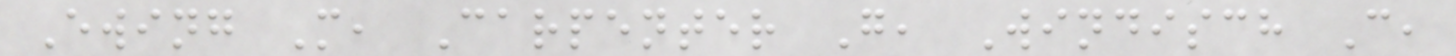Ewing M, Carpenter G, Windisch C,
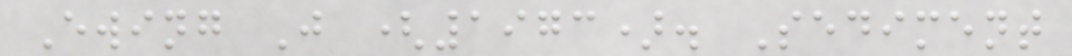Ewing J (1973). Sediment
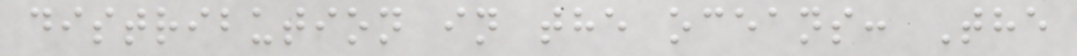distribution in the oceans: The
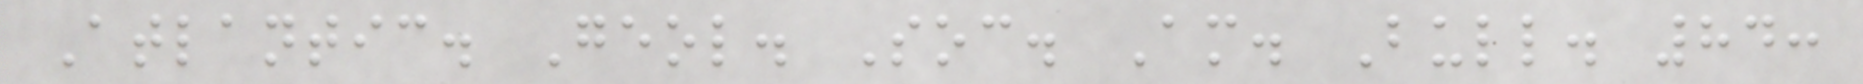Atlantic. Geol. Soc. Am. Bull. 84:
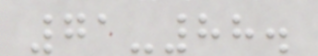71-88.
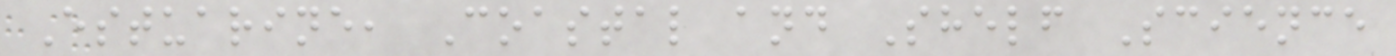Estuarine, Coastal and Shelf Science
